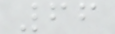66
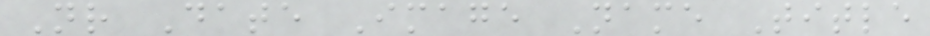Nr Date Image Name Title
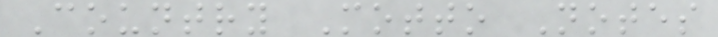Country Motto Notes
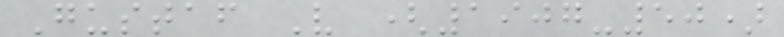Gustaf V (1907-50)
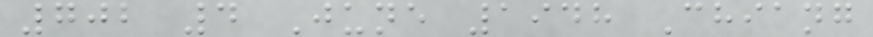702 4 June 1948 Chiang
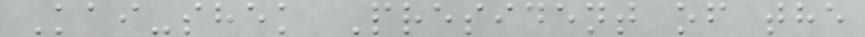Kai-shek President of the
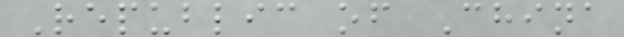Republic of China
